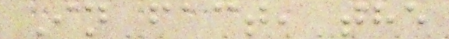In fact, the
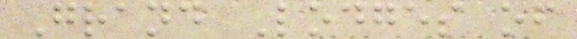Grand Lodges of
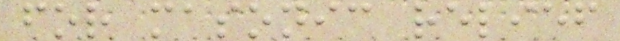for masonic relief
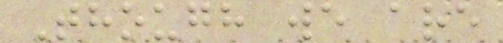Though we are
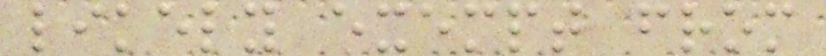likely exempt from
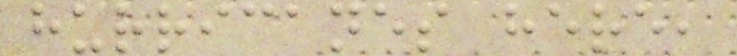hurricanes here,
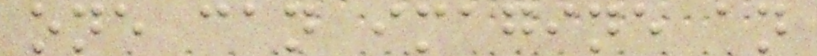one can imagine an
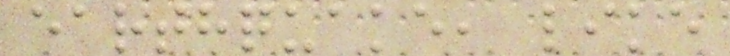earthquake, like
